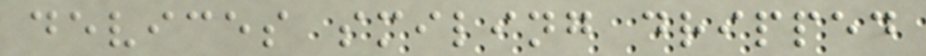devices smiling dripped
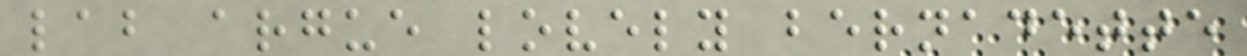lab argue lovely bernadette
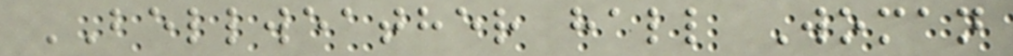BELLWEATHER hall Woman
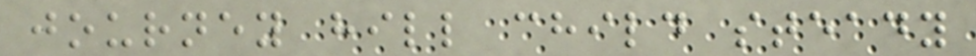journey hill child steady
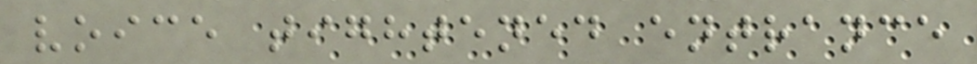voice tightened entrance
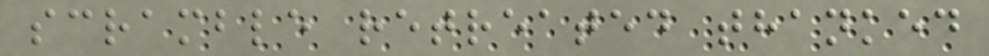scramble retreated thanked
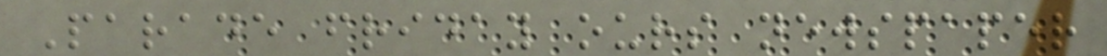Parade friday ours newspaper
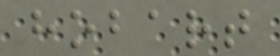hobart
